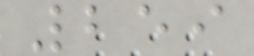259
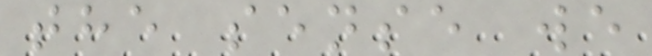the sense we
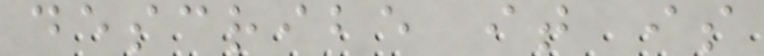describe it is
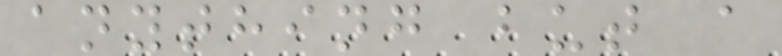anything but a
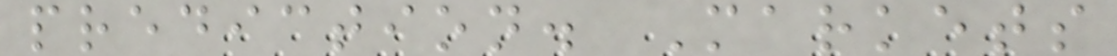prediction. Markets
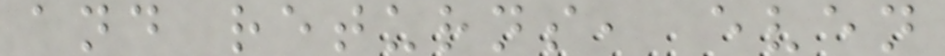and returns, even
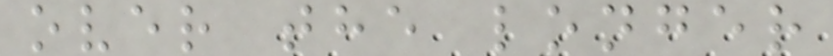over the longer
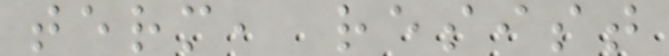term, resist
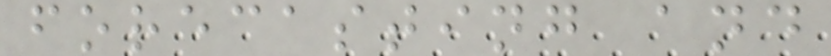forecasting and
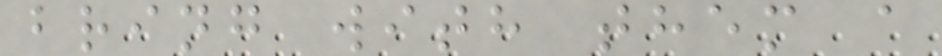bring with them a
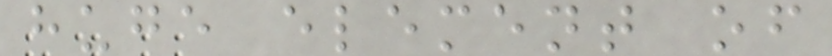huge element of
